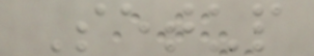Setup
